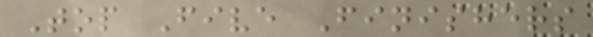Top Five Finishers
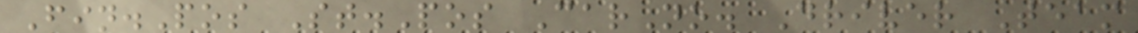Fin.Pos St.Pos CarNo. Driver Team
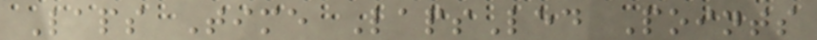Laps Time LapsLed Points
